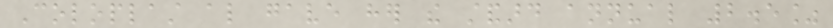Coloplast also gave her the standard annual 2.5%
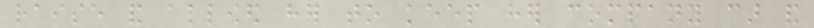raise and allowed her to keep her company car and
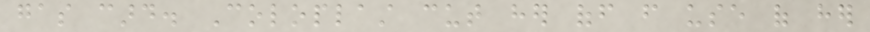gas card. Coloplast cut her off from use of her
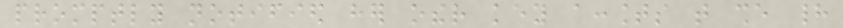promptly notified her other key accounts that she had
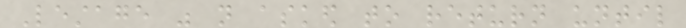Lestage was not asked to return until
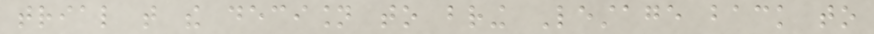trial that the decision to bring Lestage back to
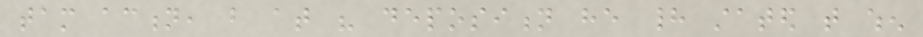tam action, but at his deposition he had stated that when
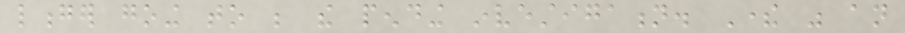longer going to be the pending investigation. There was an
